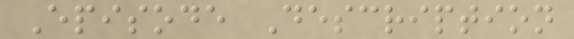Episode Description
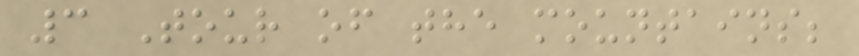3 Tour of the mountains;
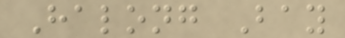Halong Bay
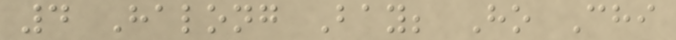4 Halong Bay; Ho Chi
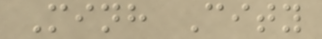Minh City
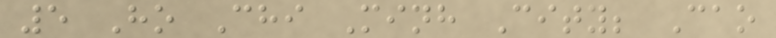5 Ho Chi Minh City; Cao
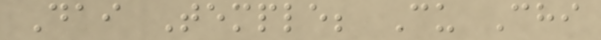Dai Temple; Cu Chi
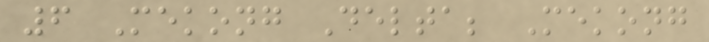6 Mekong Delta; Mekong
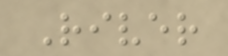River
